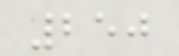250
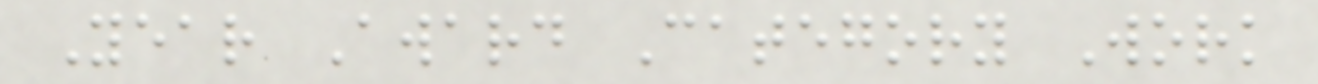Year Award Category Work
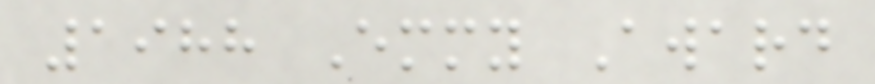1988 Emmy Award
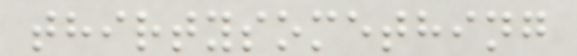thirtysomething
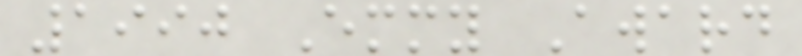1990 Emmy Award
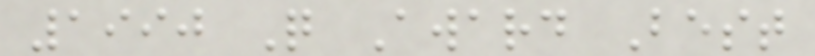1990 Q Award Best
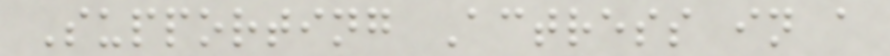Supporting Actress in a
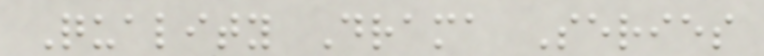Quality Drama Series
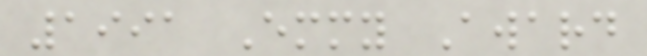1991 Emmy Award
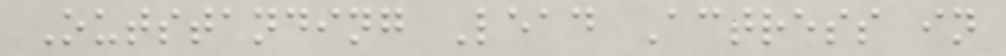Outstanding Lead Actress in
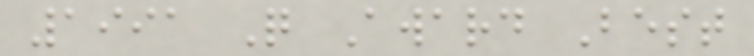1991 Q Award Best
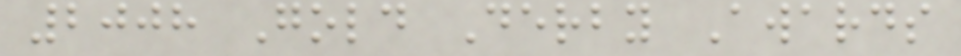2008 Gold Derby Awards
